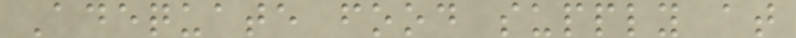Adequate food supply at
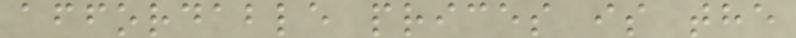affordable prices is the
